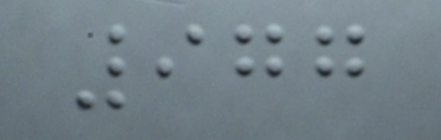977
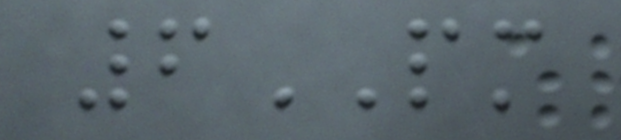6PM
